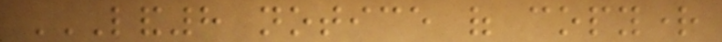LAND8 NOTICE OF COPYRIGHT
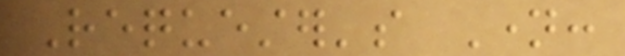Requester's Name:
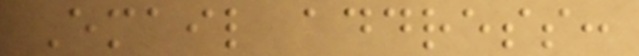Email address:
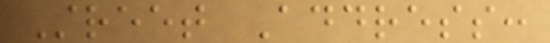Street Address:
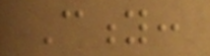City:
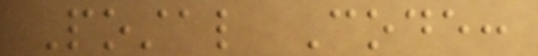Postal Code:
